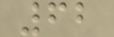62
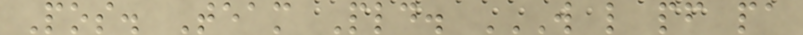Pos. Team Pld. W L PF PA
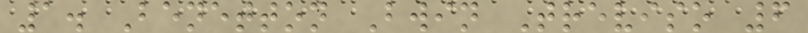1. Benetton Bwin Treviso 6
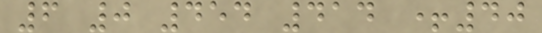6 0 454 414 +40
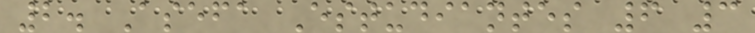2. Asefa Estudiantes 6 3
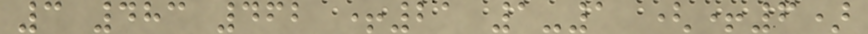3 483 462 +21 1-1 (+6)
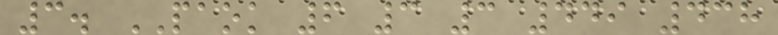3. PAOK 6 3 3 449 438
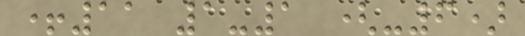+11 1-1 (-6)
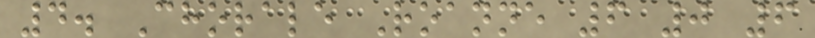4. Chorale Roanne 6 0 6
